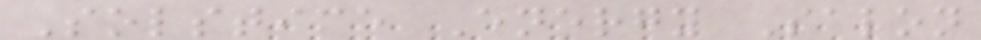Solstice Energy Salon
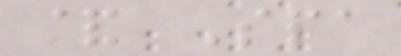& Spa
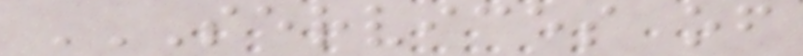SERVICES OF
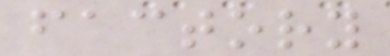factory
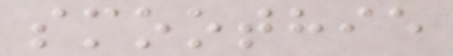smoothie
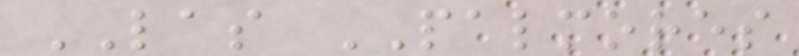LAS PALMORES
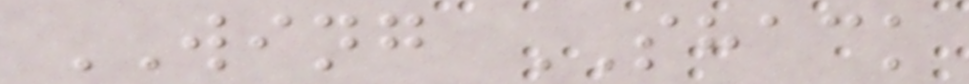WING SHACK
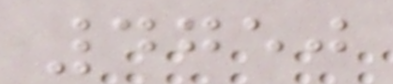4750
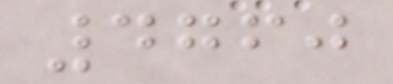4760
